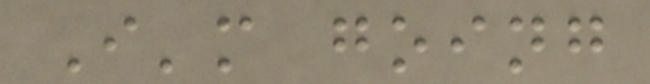I'm going
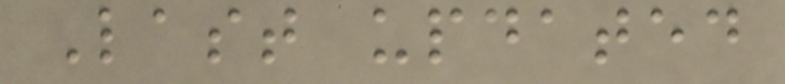Last updated
